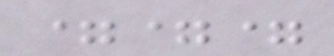===
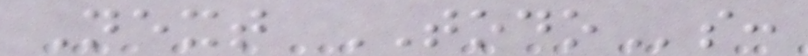Next TODOs:
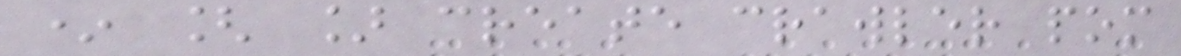* [ ] create crawler pom
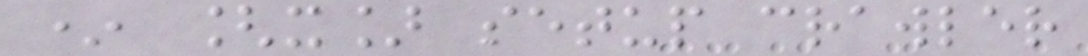* [x] setup crawler
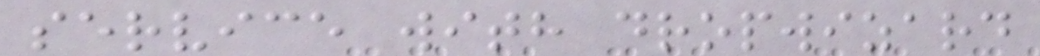service with dropwizard
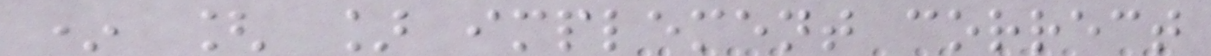* [ ] implement correct
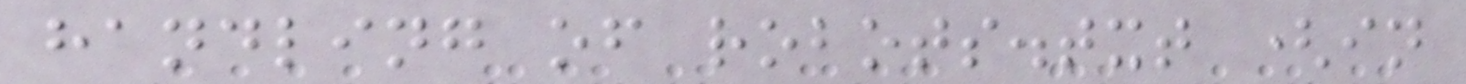handling of robots.txt (in
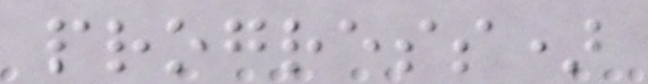progress)
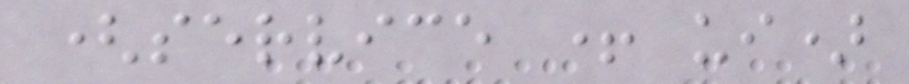(service + ui)
